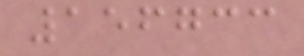156733
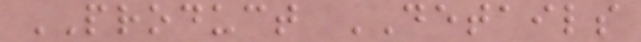PRODUCT DETAILS
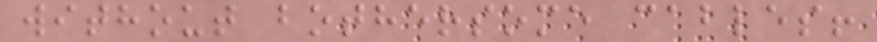without bothersome cables!
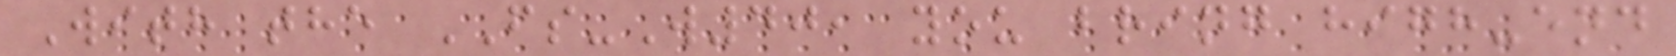With the FS-W40, you bring high-end
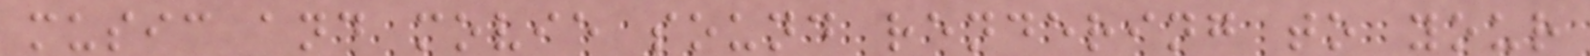music and movie sound rendering to your
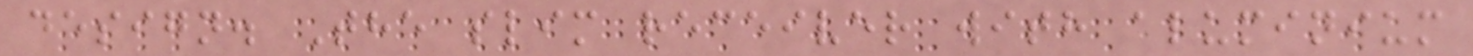design. The slim receiver with aluminium
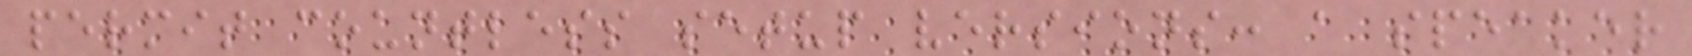permit countless setup versions: a speaker
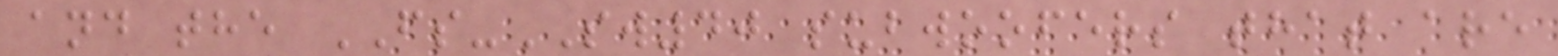and the FS-SW40 subwoofers that are
